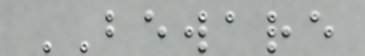BEWARE
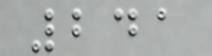241
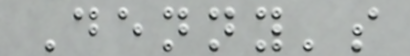Denny's
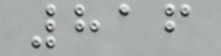816
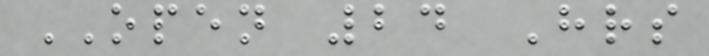OPEN 24 Hrs
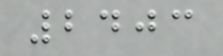2403
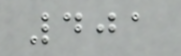401
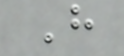H
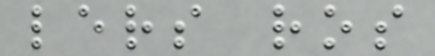lers ros
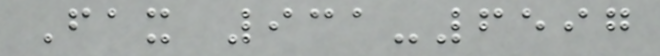Fax 931-6597
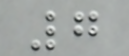7
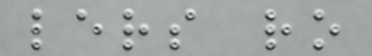lers ro
